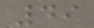49
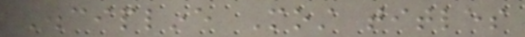Discipline Most titles
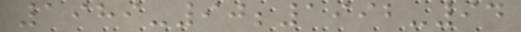1989-90;1992-94
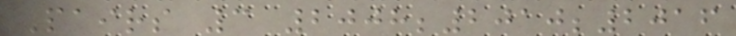Pairs 3 2008;2010;2016
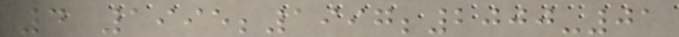4 1995;1997;2000-01
